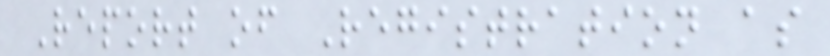Report of Registration as
